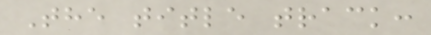The title track:
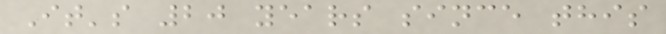It's 20 years since this
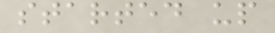started up
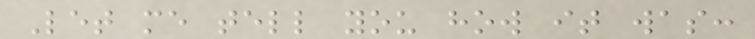Let me tell you how it was:
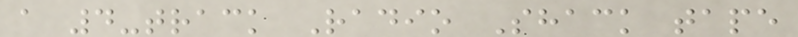a 4-track Radio Shack tape
